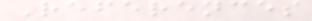References
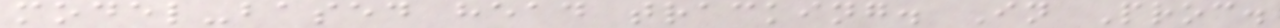model-based head tracking. In Proc.
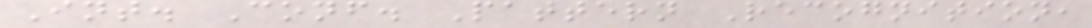Int. Conf. Pattern Recognition,
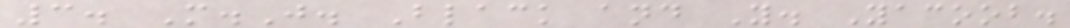3. M.J. Black and Y. Yacoob.
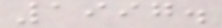1997.
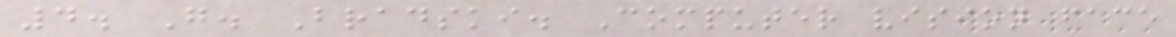4. G. Bradski. Computer vision face
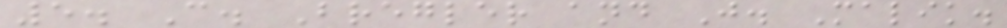5. C. Bregler and J. Malik.
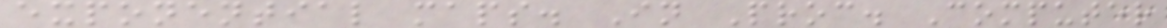exponential maps. In Proc. Computer
